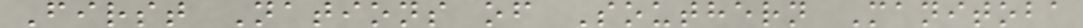First Nations of Southern Manitoba
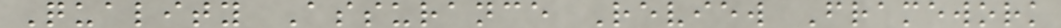Quality Assurance Review Framework
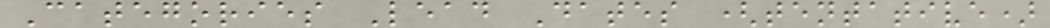Categories Lead Dates (tentative)
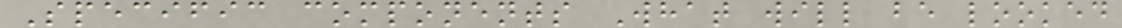Specific components What will be looked
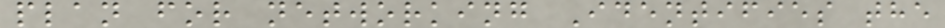plan for networking Identifies the
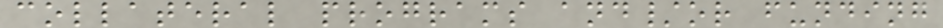collateral programs and/or funding
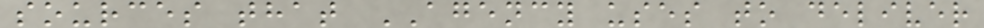sources that AGENCY uses to deliver
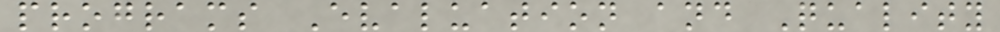programs Evaluation and Quality
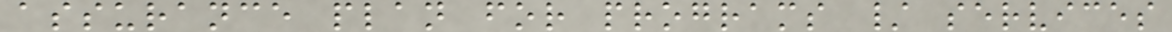assurance plan for programs / services
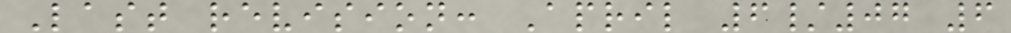Last revision: April 6/07 6
